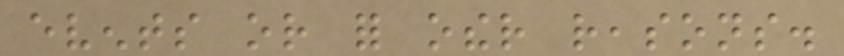events or for other reasons.
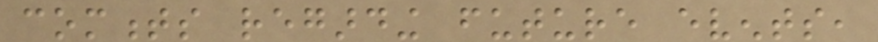comments regarding future events,
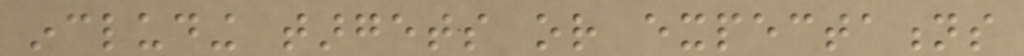including targets or expectations
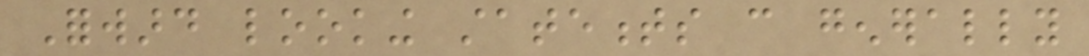Forward looking statements can generally
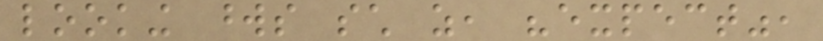looking words such as, "expect",
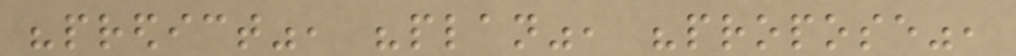"predict", "plan", "propose",
